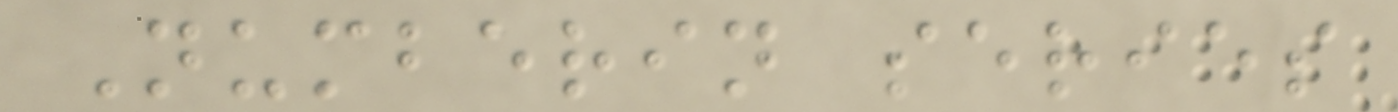Numberin series
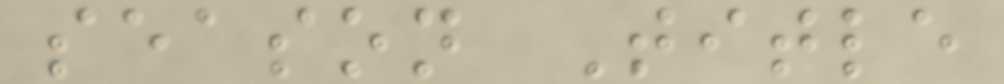season Title
